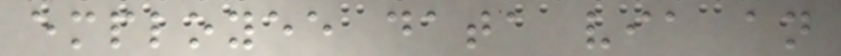employee data via an
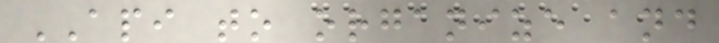API to organize and
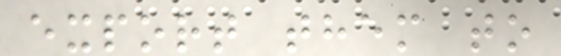export them to
